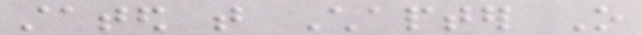stated that Chapter O
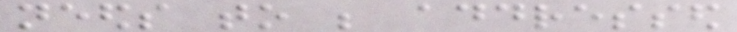needs to be addressed
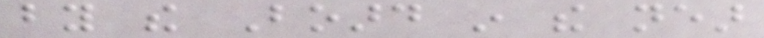by the Board in the near
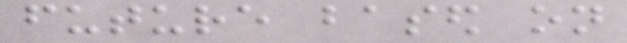future based on
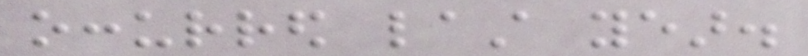occurred last year.
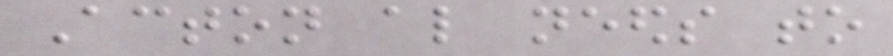Acton also needs to
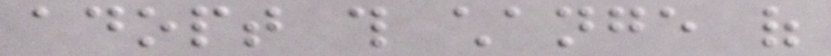adopt this change of
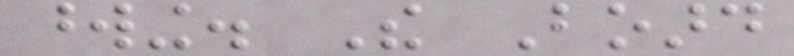wording. The Board
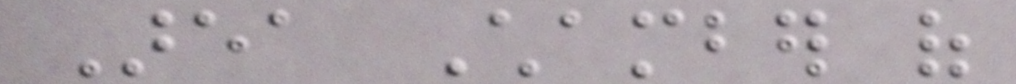Area Chamber of
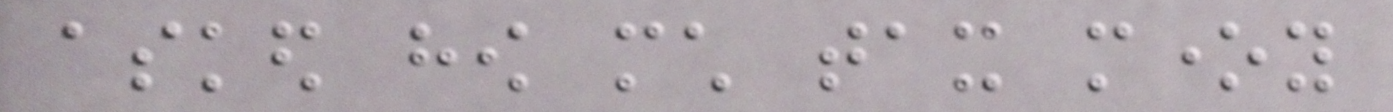asked how much tax money
